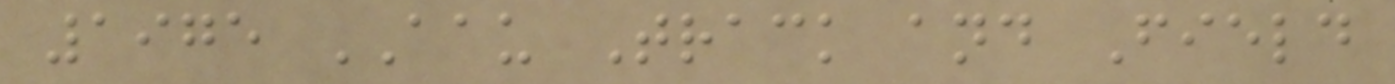1975 AAU Track and Field
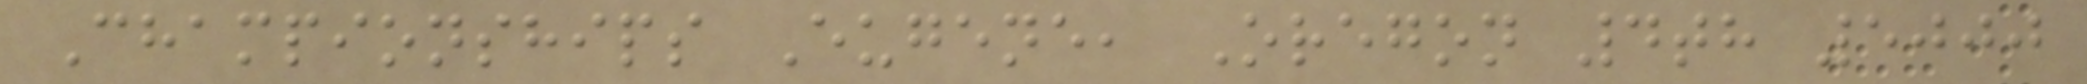Championships Eugene, Oregon 4th 5000
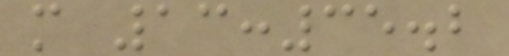m 13:35.2
